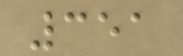351
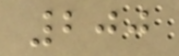200
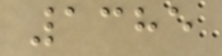1385
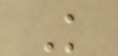K
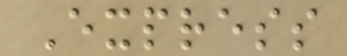Express
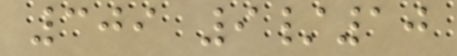309 9/10
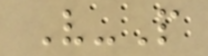V-P
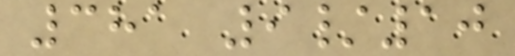381 9/10
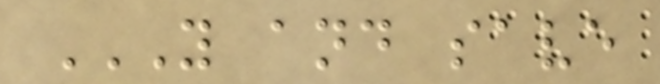Y AND SAVE
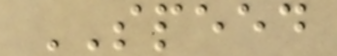SPEED
